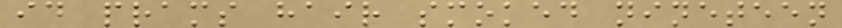id prams hair smoked nineteen
